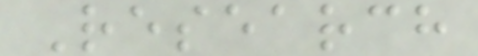Research
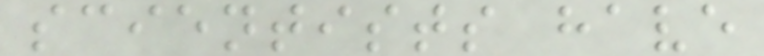scientists have
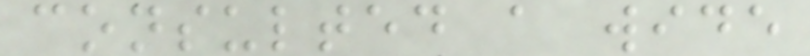consulted a wide
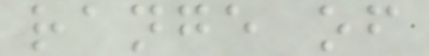range of
